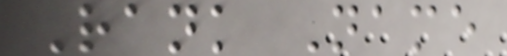Rank Name
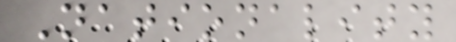Nationality
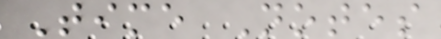Time Notes
